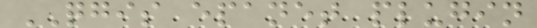QGIS epanet plugin
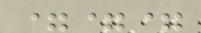===
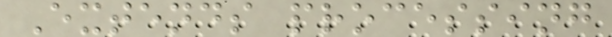Extends processing
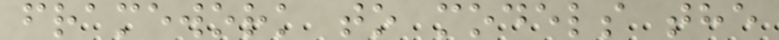framework to models the
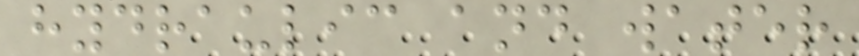hydraulic and water
